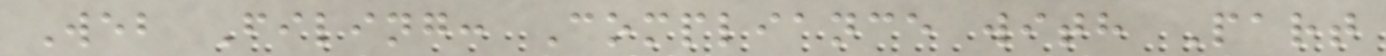Web Filing: Compliance with Part
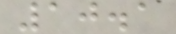10.1
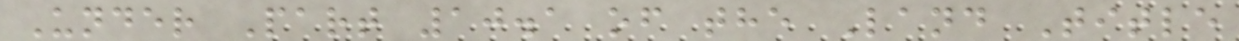Under Part 10.1 of the Land Title
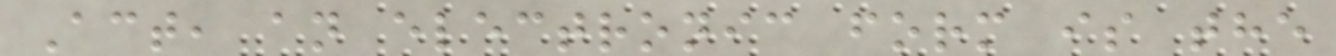Act, an electronic form is the
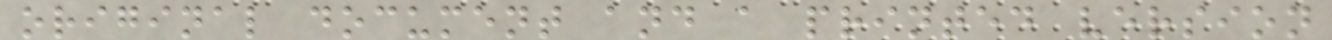original document and a printed version
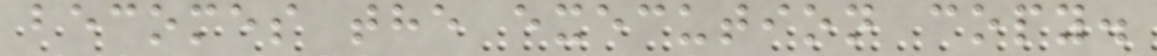becomes the execution copy.
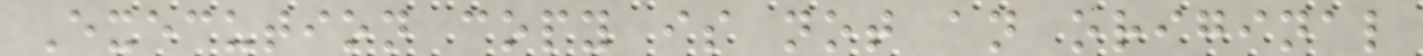Execution copy is not an original
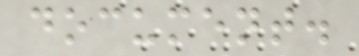document.
